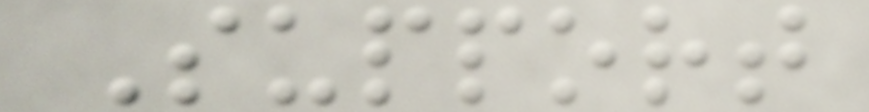Support
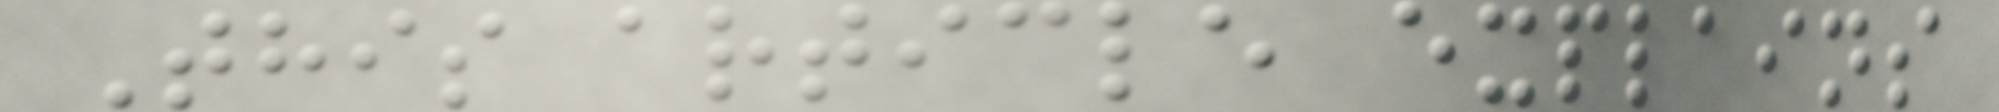This article explains
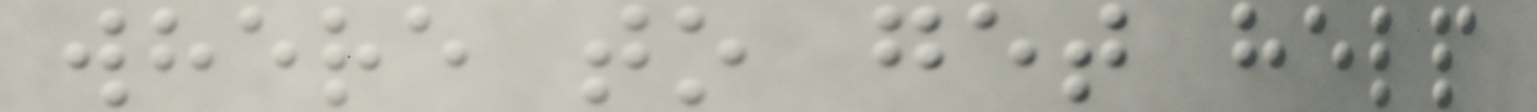where to get help
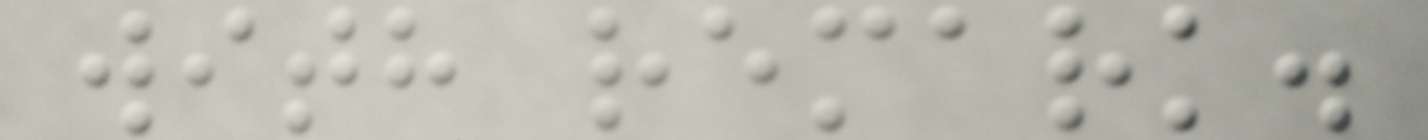with remark.
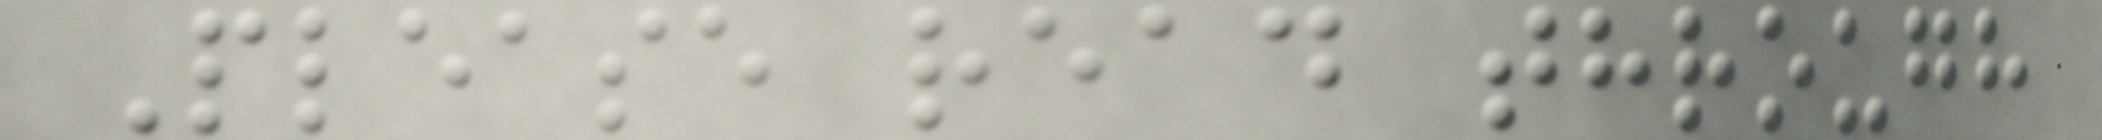Please read through
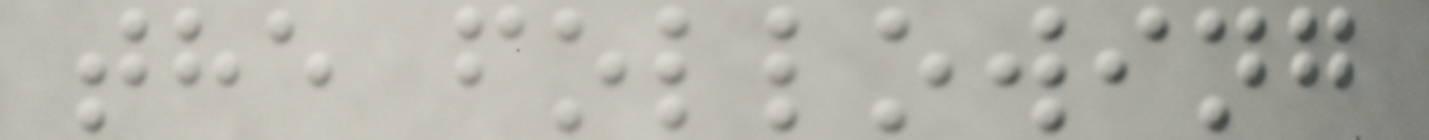the following
